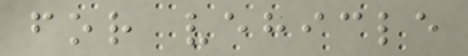for vehicle
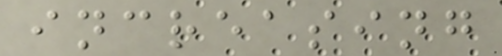increasing
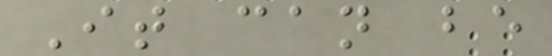It can be
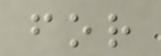for
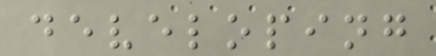developing
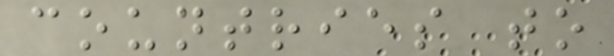countries to
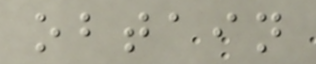obtain
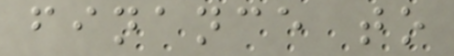finance to
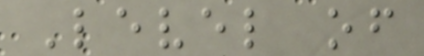Level of
